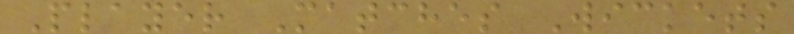Player Matches Wickets
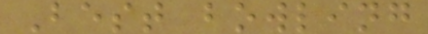Best bowling
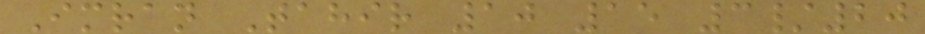Imran Tahir 10 15 3/20
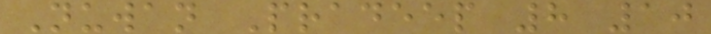Nuwan Pradeep 8 10
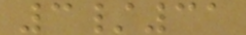3/31
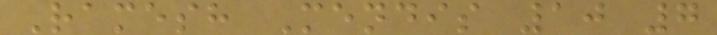Ramesh Mendis 10 7
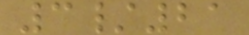3/21
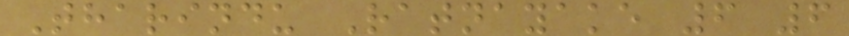Tharindu Ratnayake 6 6
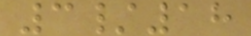3/18
